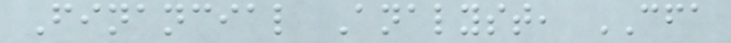Financial Analyst, CFA
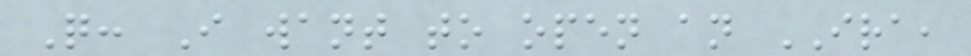Q: I want to open an IRA,
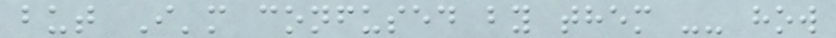but I'm confused by them -- how
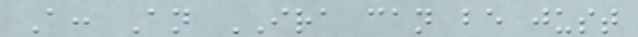A: An IRA can be just
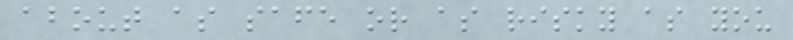about as safe or as risky as you
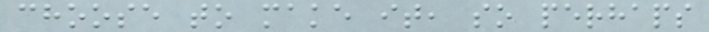choose to make it, so perhaps
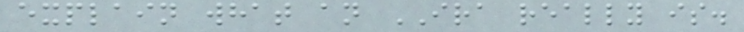explain what an IRA really is.
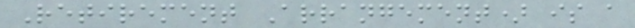Retirement Arrangement) is a
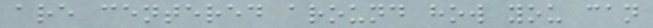are centered around how you can
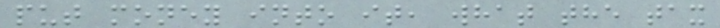put money into it, what the tax
